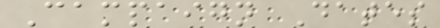Campaign Dates
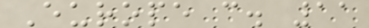Europe c. 11
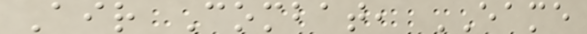Air Combat, EAME
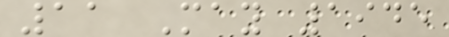11 May 1945
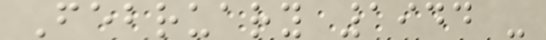February 1944 -
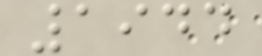1944
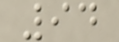94
